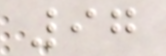97
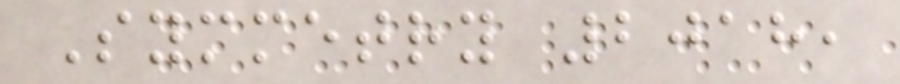Symmetry 2018,
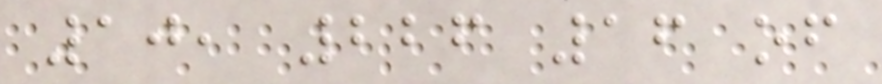10, 226 16 of
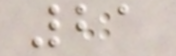21
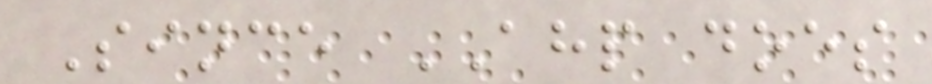Since AHP does
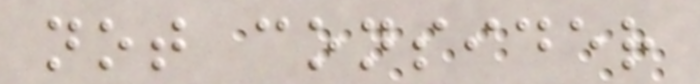not consider
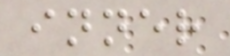inner
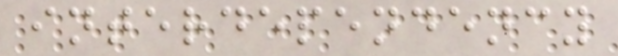interdependency
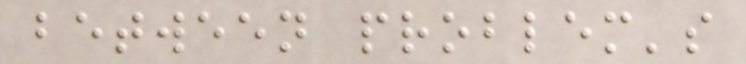between problem's
